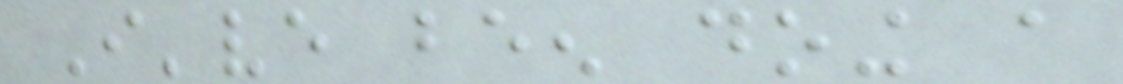I've been doing a
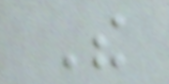The
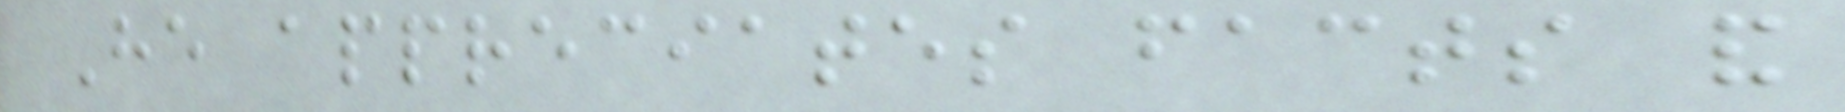He appreciates facts and
